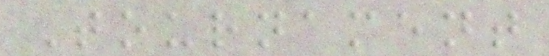Tournament
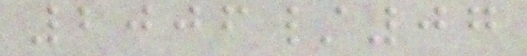2006/07
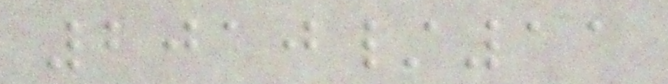2010/11
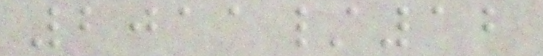2011/12
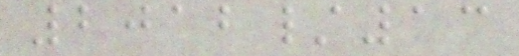2012/13
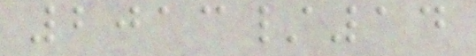2013/14
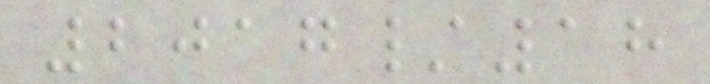2017/18
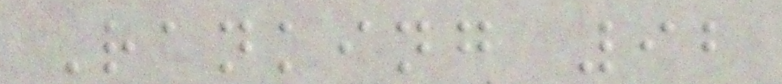Ranking 92
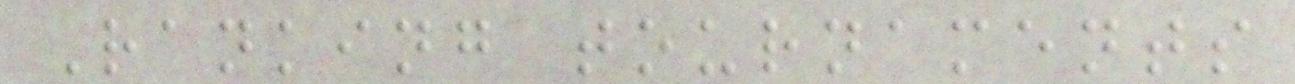Ranking tournaments
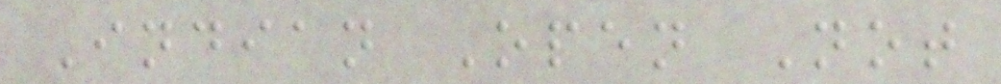Indian Open Not
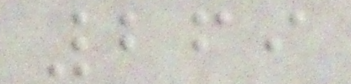269
